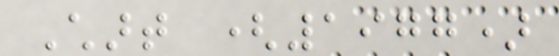Chart (1977)
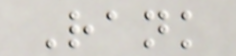Rank
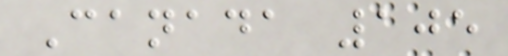Canada 105
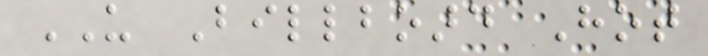US Billboard Hot
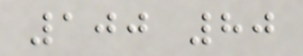100 80
